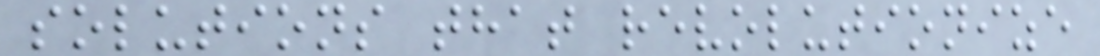solutions that revolutionize
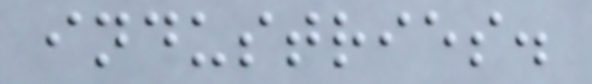industries.
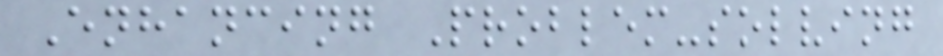Enhancing Problem-solving
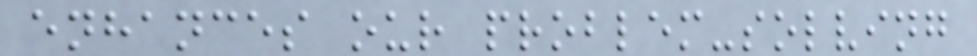enhances our problem-solving
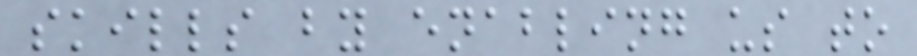skills by enabling us to
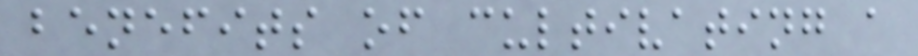benefits of cultivating a
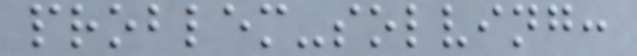problem-solving:
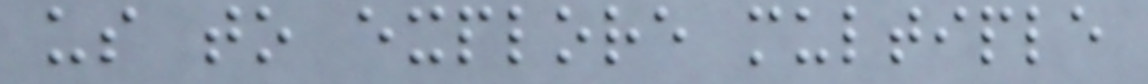us to explore multiple
